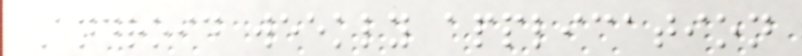Android weekly application
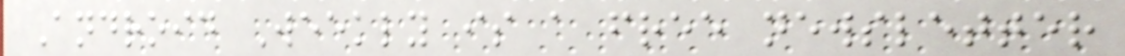Android Weekly is a free newsletter
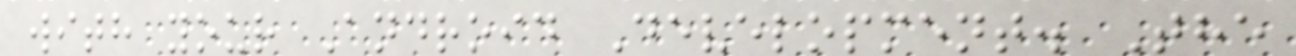with your Android Development. The
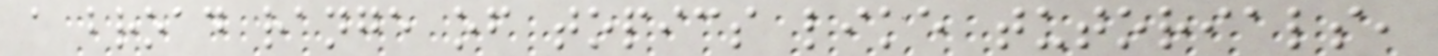a broad range of topics like tutorials,
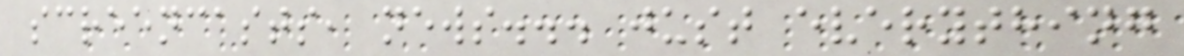screencasts, news... just everything
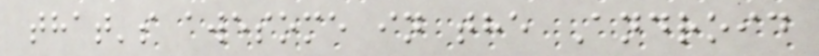that's awesome in the Android
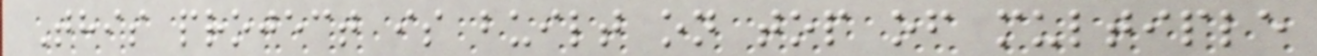This project is built on top of multiple
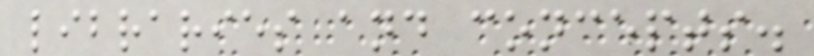libraries and concepts.
